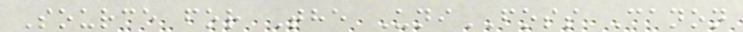Source for The UniFOSS Canon
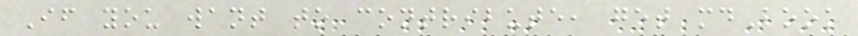If you want to contribute, get mdBook
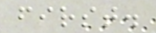first.
